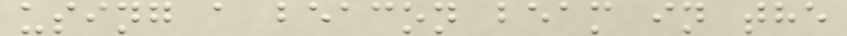using a beacon beam in the
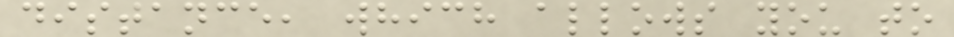distance, which allows you to
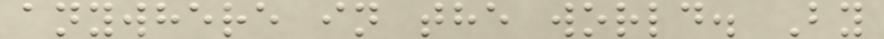anywhere in the world. By
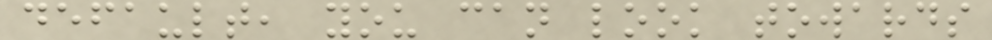default, you can look towards
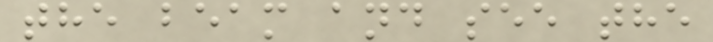the beam and see the
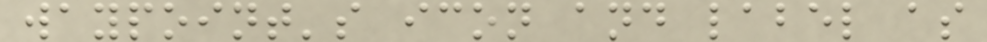waypoint's icon and label as
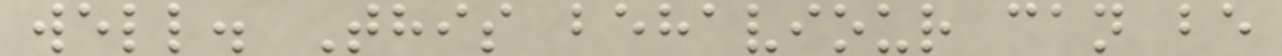well. This behaviour can be
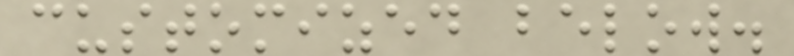customized below.
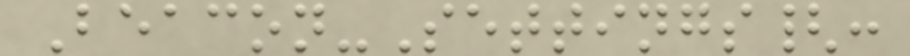Beacon-Settings{:
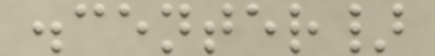.center}
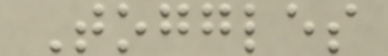Toggles
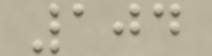104
